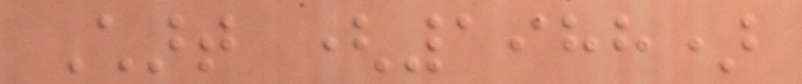Chart (1988)
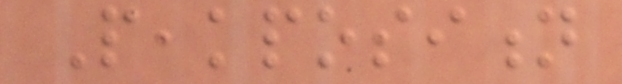Peakposition
